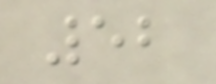52
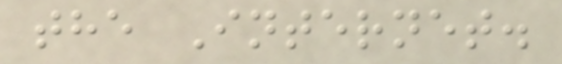the Internet.
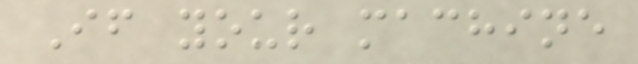If your machine
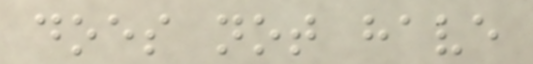does not have
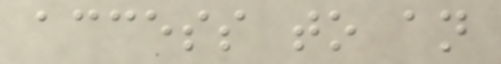access to an
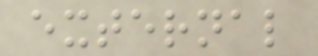external
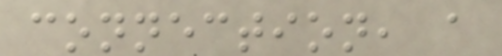connection, a
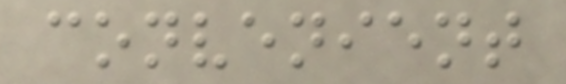convenient
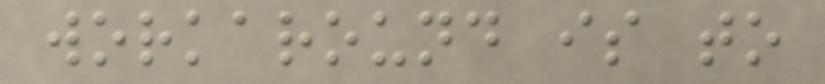workaround is to
